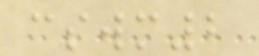cswm2
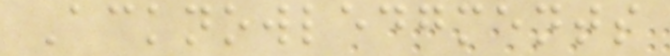Acknowledgments
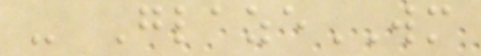- GlazeWM
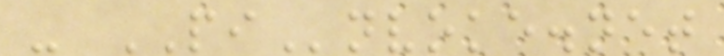- PInvoke.net
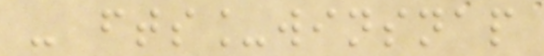- fts_winsnap
